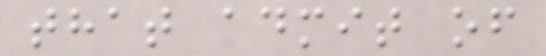that admit of
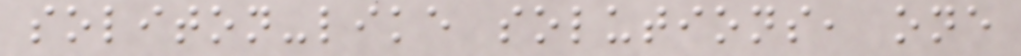soliton-like solutions, one
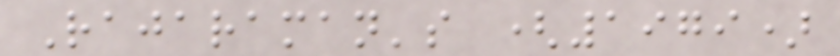Rajaraman's (1979)
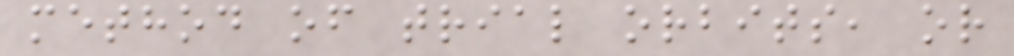method of trial orbits, or
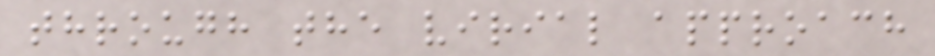through the virial approach
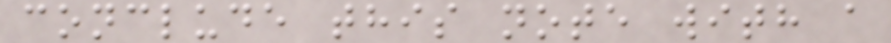conclude this note with a
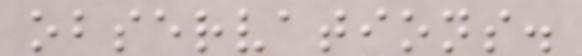observations.
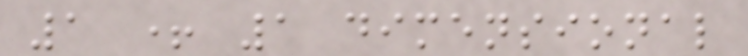1 + 1 dimensional
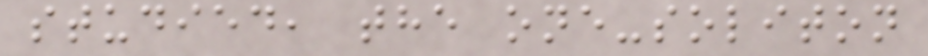studied, the one-soliton
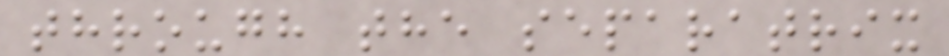through the separatrix
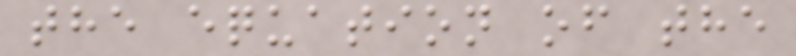the equation of the
